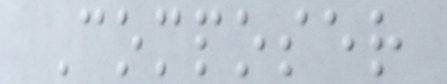Composer
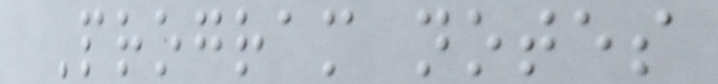Program notes
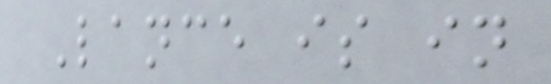Lance is in
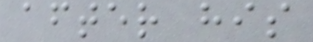after his
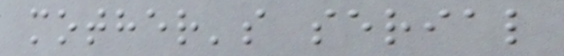mother's serial
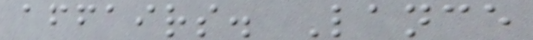affairs. Lance
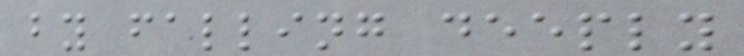by falling deeply
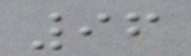96
